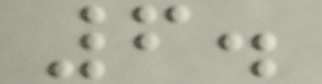6.
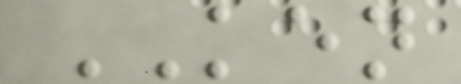KEN
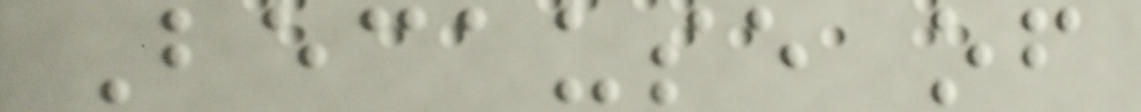Because of
